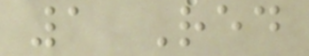1 Red
